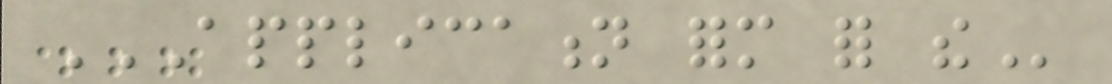APPLICATION FORM FOR THE
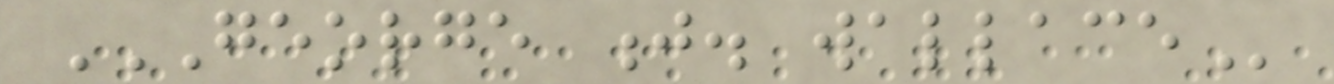GEORGE J. WALLACE
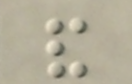and
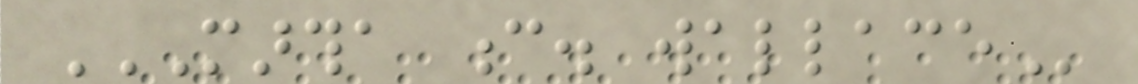MARTHA C. WALLACE
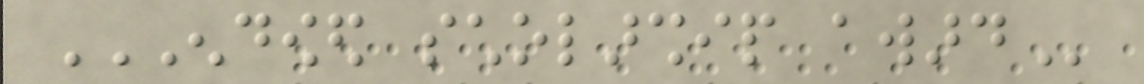ENDOWED SCHOLARSHIP AWARD
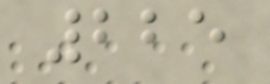225
